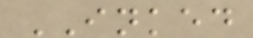INKED
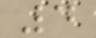4
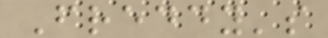Freddy's
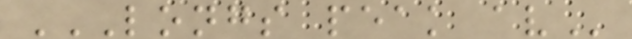LONGS PEAK AV
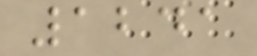1241
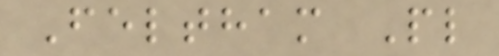Feltham Pl
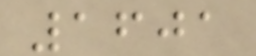1601
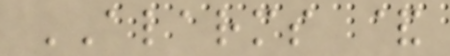ALARMS &
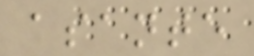asante
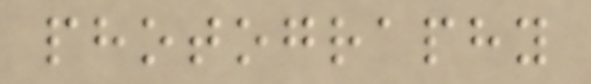photography
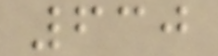630
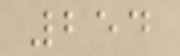254
